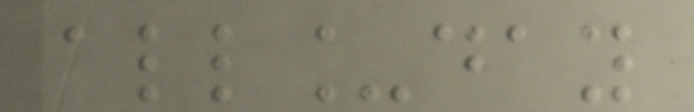all_day
